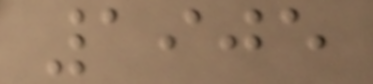1905
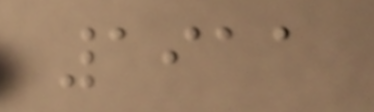1911
